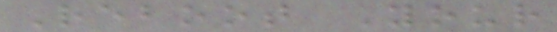Reboot Your
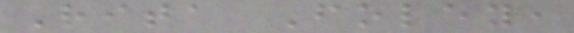Rita Foley,
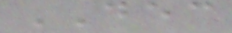DEC
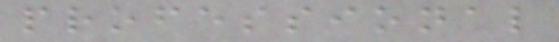professional
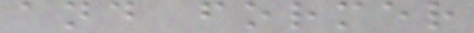and former
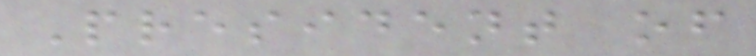President of
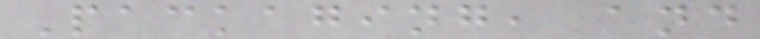Packaging, and
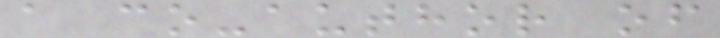a co-author of
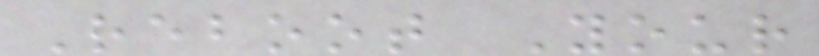Reboot Your
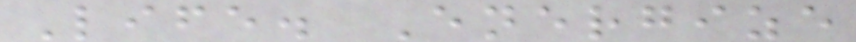Life. Energize
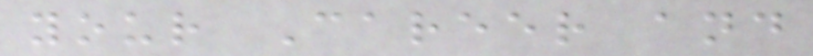your Career and
